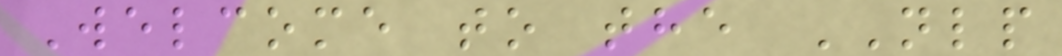Welcome to the NLP
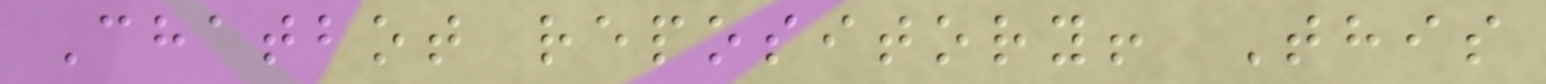Chatbot repository! This
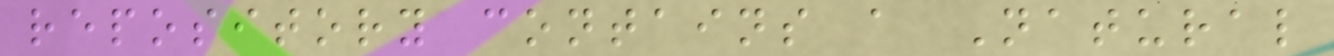repository contains a Natural
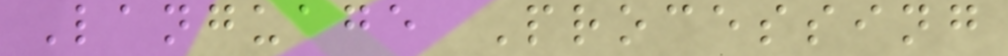Language Processing
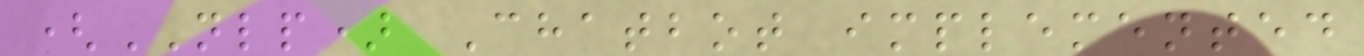(NLP) Chatbot implemented
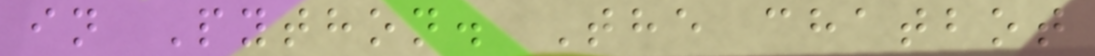in Python. The chatbot
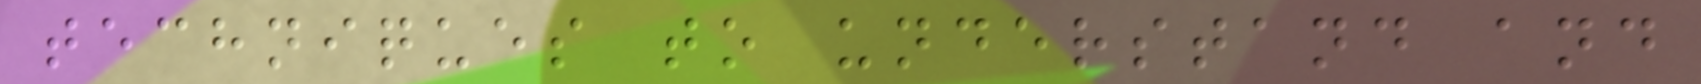techniques to understand and
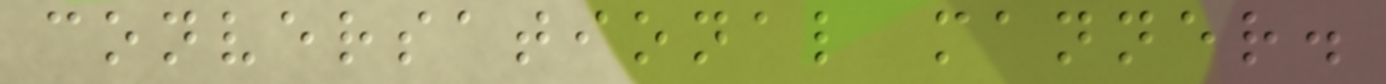conversational manner.
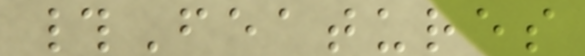#Features
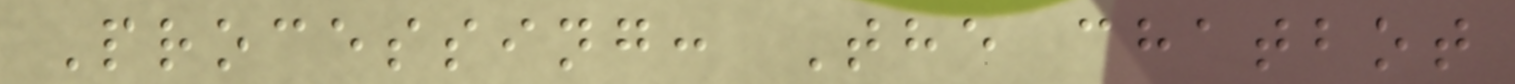Processing: The chatbot
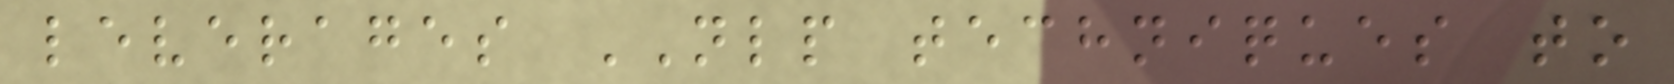leverages NLP techniques to
